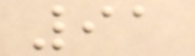91
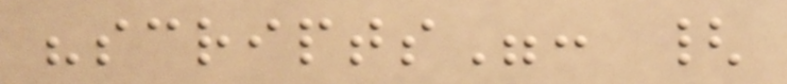"scripts": {
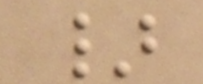}
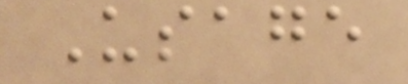Usage
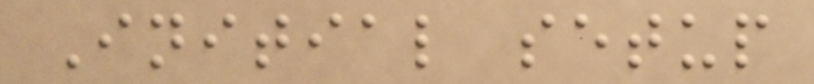Initial setup
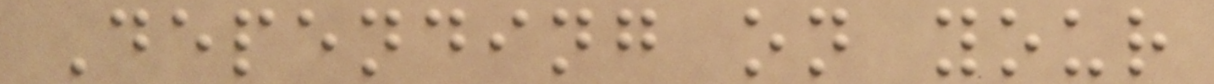Depending on your
